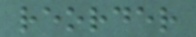reorder
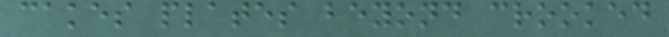cakes plates beyond crooked
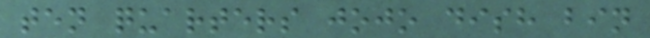ten quarters jojo dish bin
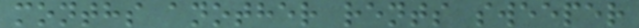months another rents sweeper
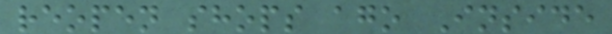reopen shops ago Inside
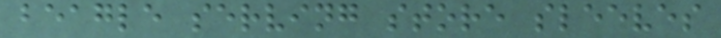beagle serving store sleeves
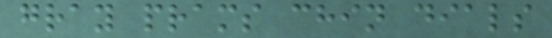gray prams chin dials
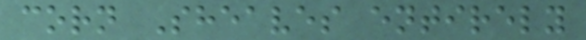corn Sheaves entirely
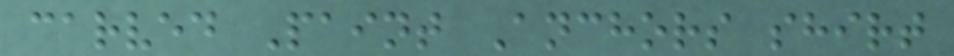carved Paint Anchors shirt
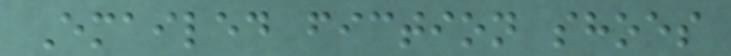Emailed fiction shoes
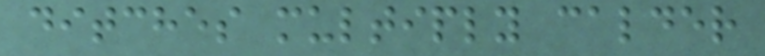ditches multiply calder
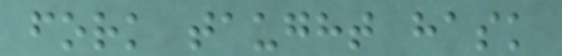fork taught hask
